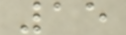15
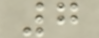7
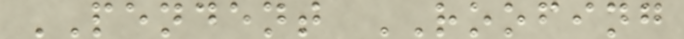PENDENT ROOFING
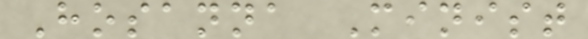Hosanna Minist
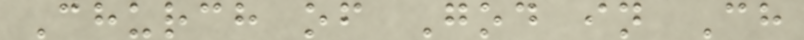Church of God in Ch
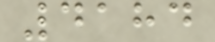4184
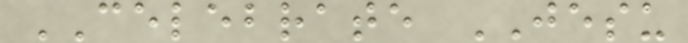CELEBRATE JESU
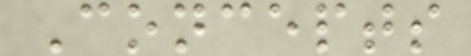Concepts
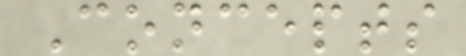Concepts
